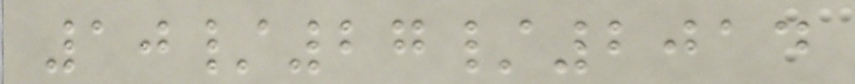10/27/2014
